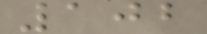102
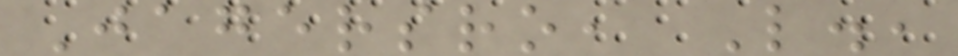Jagersro, L.,
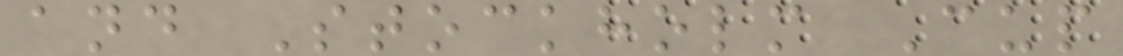and Stockholm Cup
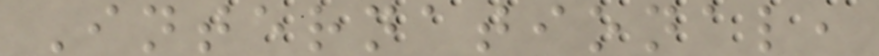International,
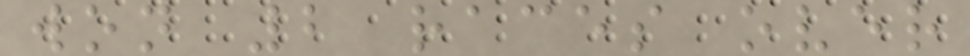won 2 races over
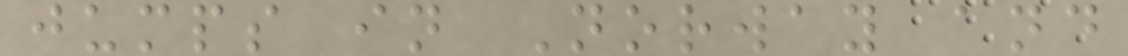jumps in Norway and
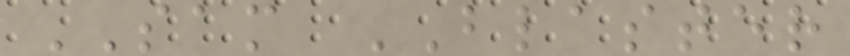SAM BLASTER
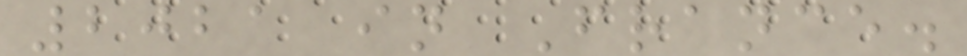2021 in France.
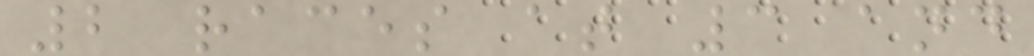2 races at 3 and
